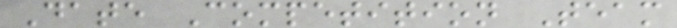Date Competition Team
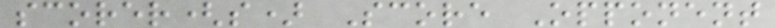scorer(s) Score Opponent
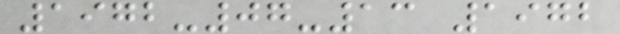1972-07-13 1972
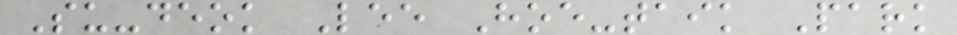Su-deok Lee Hoe-taik Park
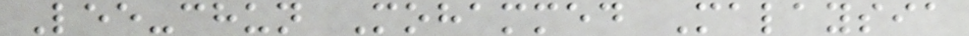Lee-chun Mohammed Malaysia
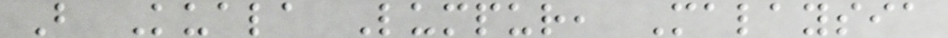B Kuala Lumpur, Malaysia
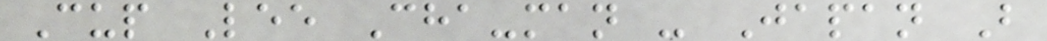Cup Lee Cha-man - Japan B
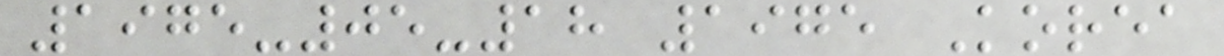1975-05-18 1975 Korea
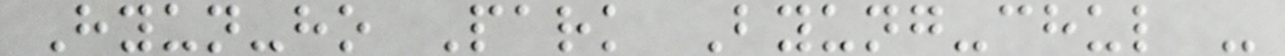Hyun-ho Park Byung-chul -
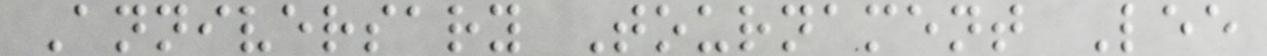Anniversary Tournament Lee
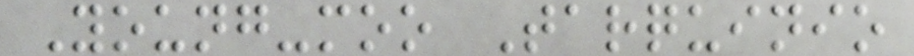Young-moo Tarquinio
